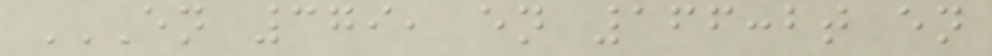EN 379, EN 166:BT EN
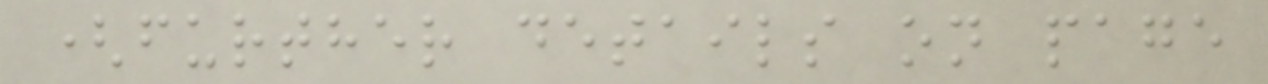(further details on page
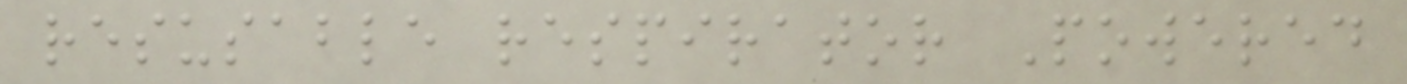resusable respirator Powered
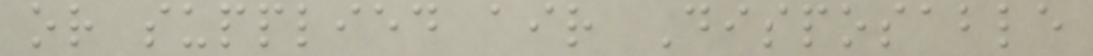or supplied air Disposable
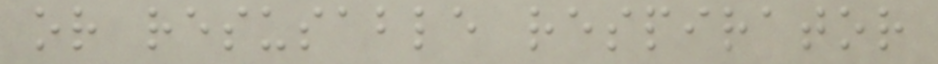or resusable respirator
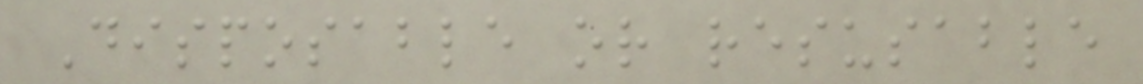Disposable or resusable
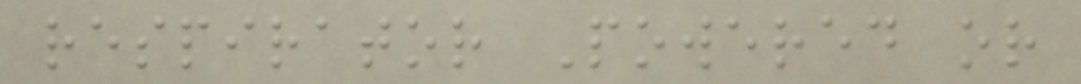respirator Powered or
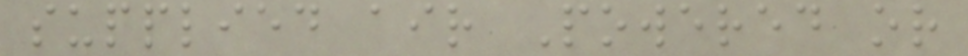supplied air Powered or
